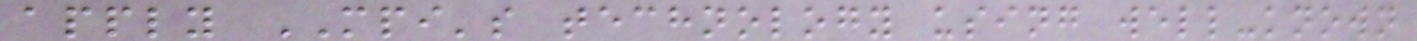apply MPI's technology using well-known
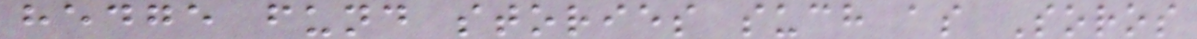hedge fund stories such as Soros
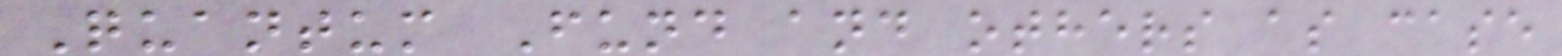Quantum Fund and others as case
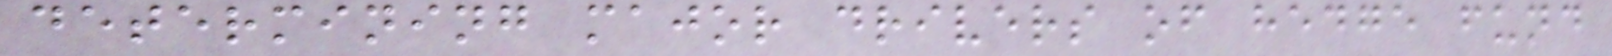determining major drivers of hedge fund
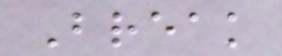Break
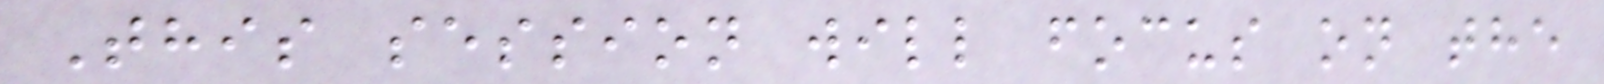This session will focus on the
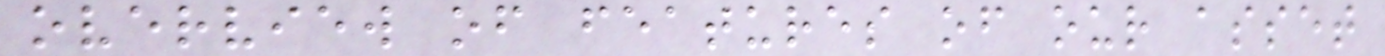overview of features of our asset
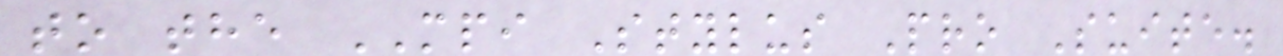to the MPI Stylus Pro Suite.
